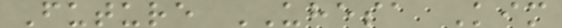Future UHESA Kim
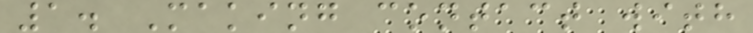1. Making contact with
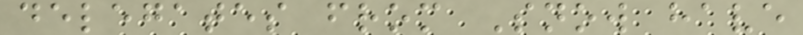delegates from Snow have
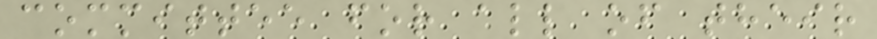committee for all of their
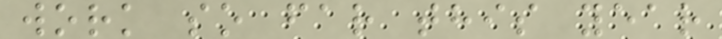work so far this year
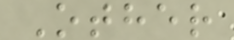Other
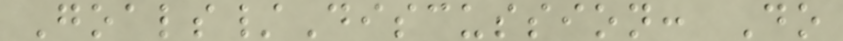Goals/Discussion: Do
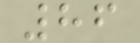86
